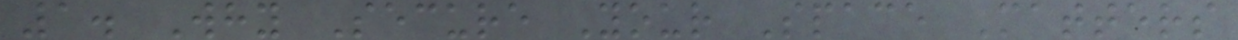1. Why Secure Your Space Matters
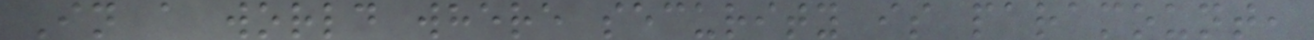In a world where security is paramount,
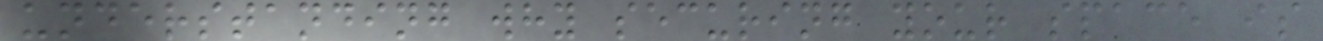understanding why securing your space is
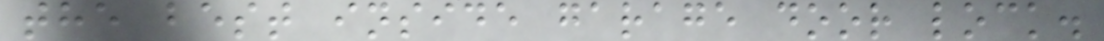the best inside garage door lock.
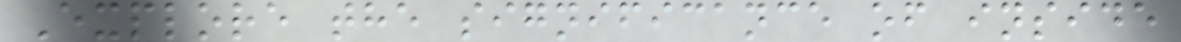Explore the significance of inside
